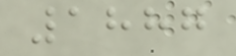1887
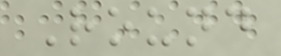Round
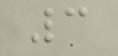3
